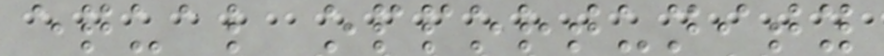equal opportunity
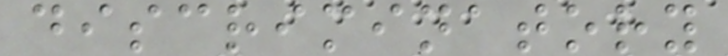discriminatory
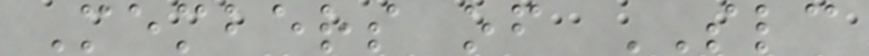Members of SLC
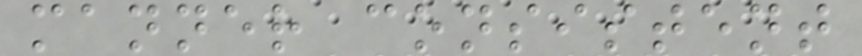manner consistent
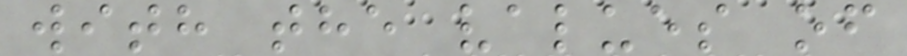with the values of
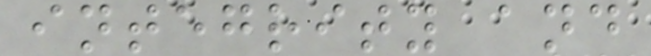integrity and
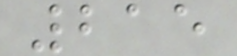215
